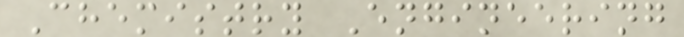Chemistry Engineering
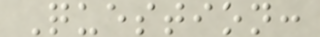Question:
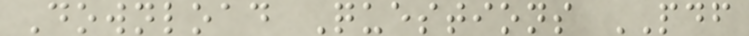Download Questions PDF
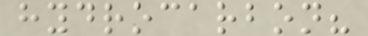hydrocarbon?
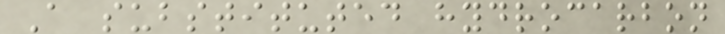A substituted hydrocarbon
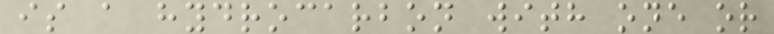is a hydrocarbon with one or
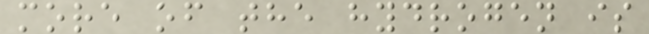more of the hydrogen is
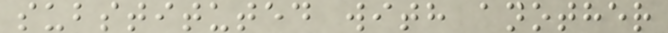substituted with another
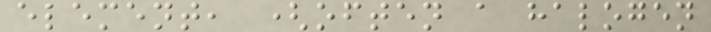element, (often a halogen
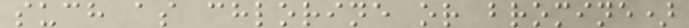such as chlorine or bromine)
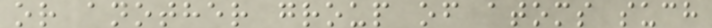or another group of atoms such
